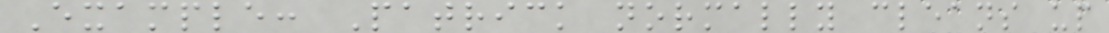Example: Patrick normally cleans up
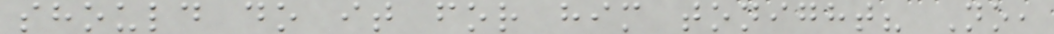should do it for him tonight? No,
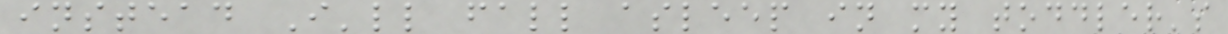instead I'll fall asleep in my toddler's
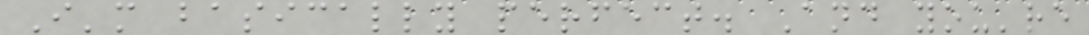I'm basically perfect. And you're
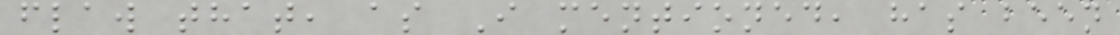flaw that, as I mentioned, has been
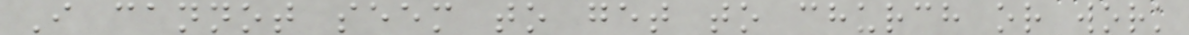I cannot seem to get to church or work
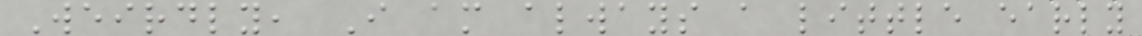Weirdly, I am always a little early
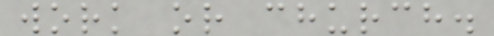work or church.
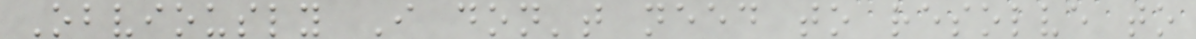Obviously I don't need to resolve to
